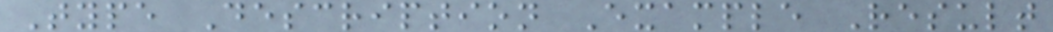Type Description Example Result
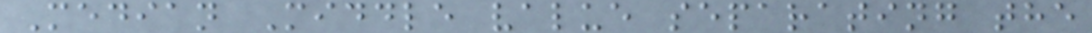Median Middle value separating the
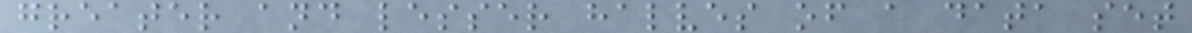greater and lesser halves of a data set
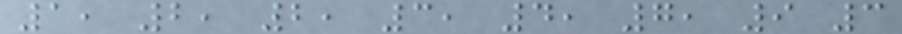1, 2, 2, 3, 4, 7, 9 3
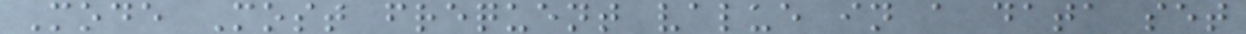Mode Most frequent value in a data set
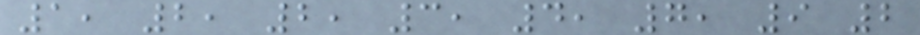1, 2, 2, 3, 4, 7, 9 2
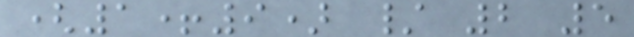(1+9) / 2 5
